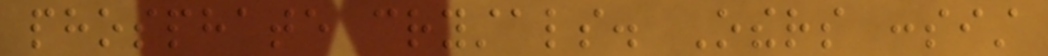phosphate crystals. Others consist
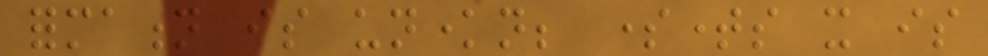formation is unknown; sometimes it is
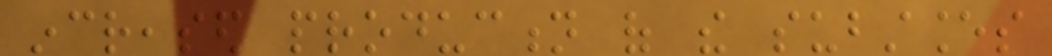increased production of the substances
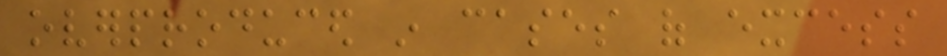overproduced in cases of excess
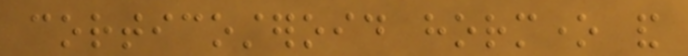corticosteroid hormone and
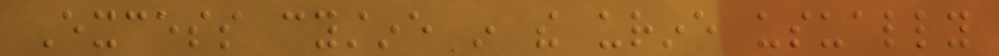Excess cystine in the urine usually
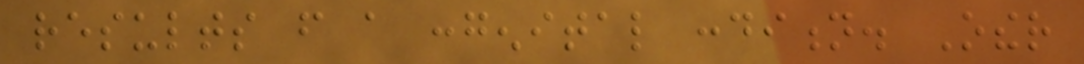results from a congenital condition. Other
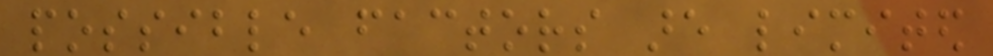possible factors are limited
